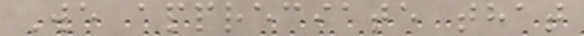We appreciate that
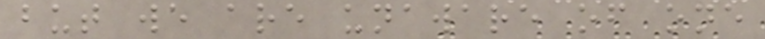but we are unaware of one
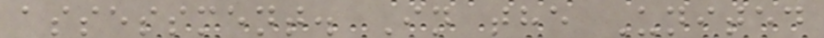assessment. In the United
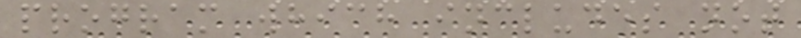program which includes not
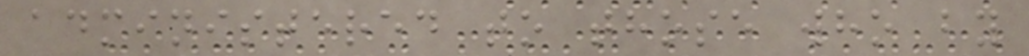administered to those who by
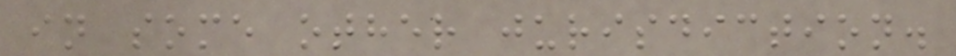in some other jurisdiction.
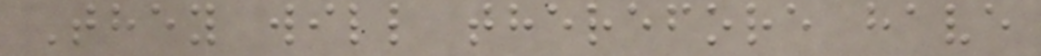They will therefore have
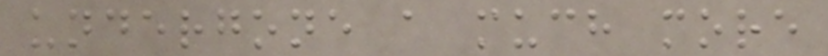undergone a much more
